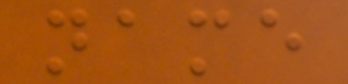name
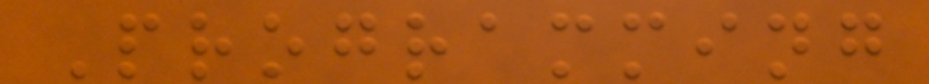Programming
